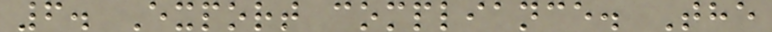6. Export compliance. The
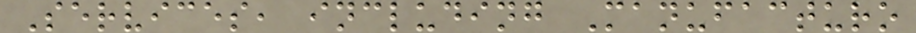Services, including Manufacturo
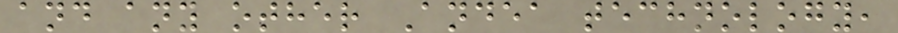and any other Andea technology,
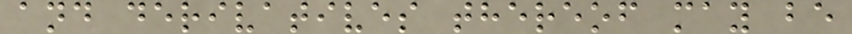and derivatives thereof may be
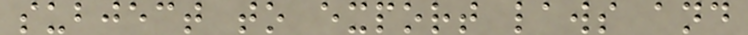subject to export laws and
